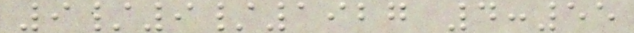9/9/1927 4:55
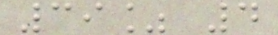39% 4
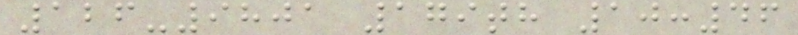126-9801 179th 10:46
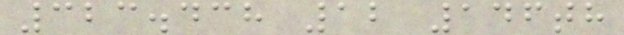323.438 12 146th
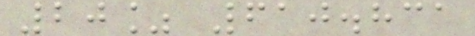20% 610.831
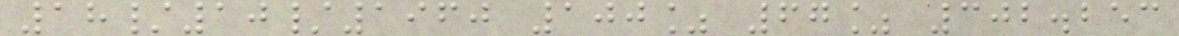18/10/1960 100% 67% 302.253
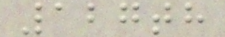127th
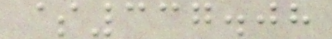$337.08
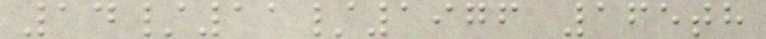14/11/1976 165th
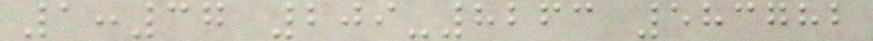1:37 209-8263 583782
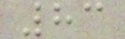83
